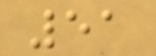51
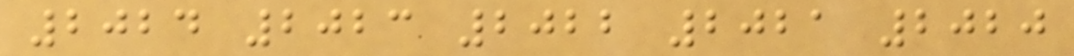2024 2023 2022 2021 2020
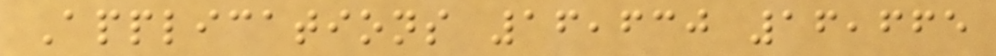Applications 16,630 16,665
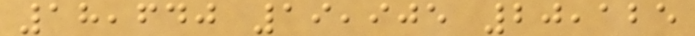18,640 19,905 20,125
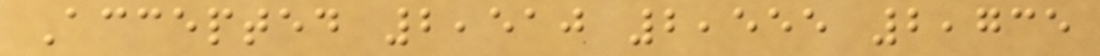Accepted 2,510 2,555 2,735
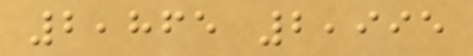2,865 2,995
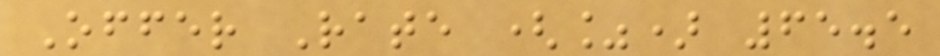Offer Rate (%) 65.5
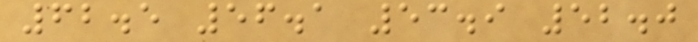62.5 56.1 53.9 52.0
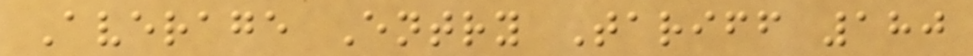Average Entry Tariff 180
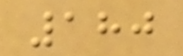180
